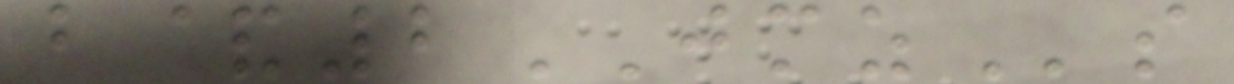b&2JMZs
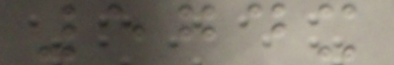574x
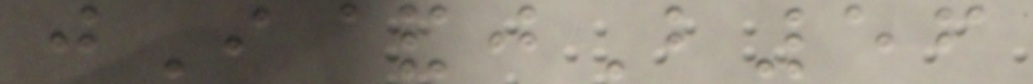jI&jB56
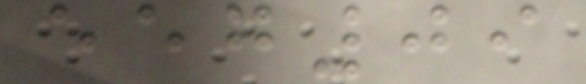eeg09
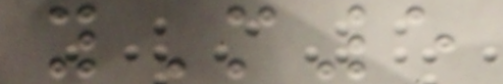yM5
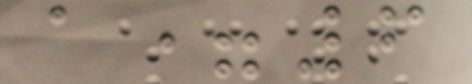a=6
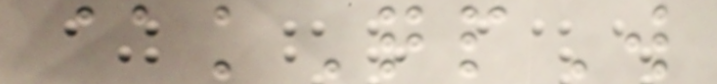@kQpW
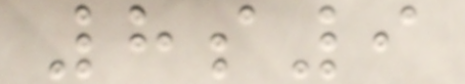8s9
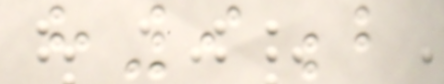h9b
